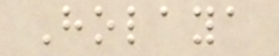Holaya
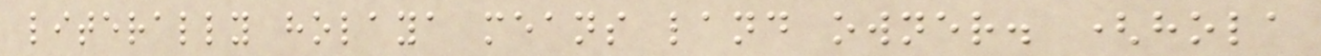literally holaya means land owner. (hola
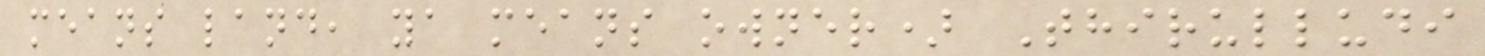means land, ya means owner) Thirulludi
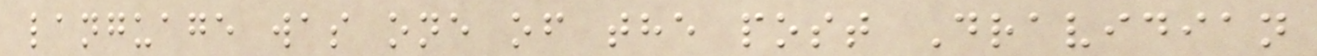language was one of the post Dravidian
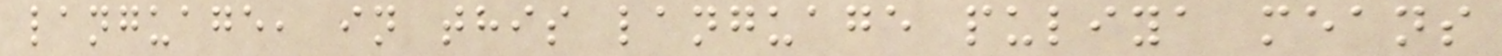language, in this language puliya means
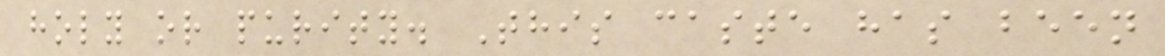holy or purity. This caste has been
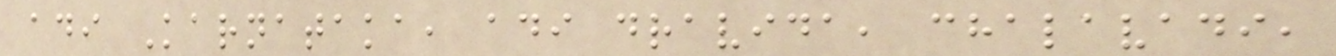adi Karnataka, adi dravida, chalavadi,
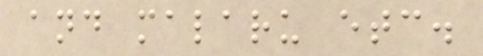and malaru etc.
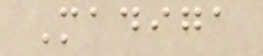Madiga
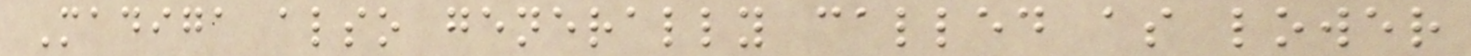Madiga also generally called as lower
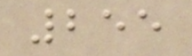255
